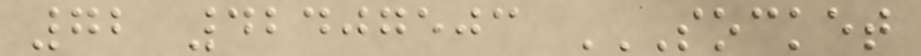72 42407503 SOCKET
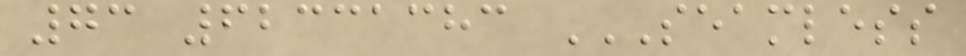73 62331383 SEAMLESS
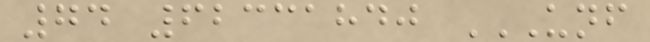74 62331840 UNF
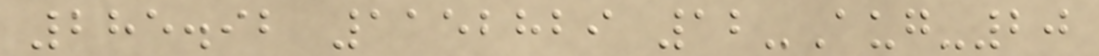285.92 1152829 12-Aug-20
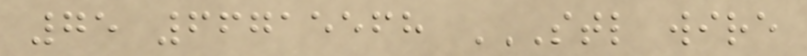75 66715568 STL WIRE
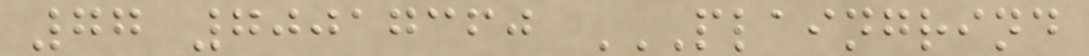77 70017360 PLAINGRIND
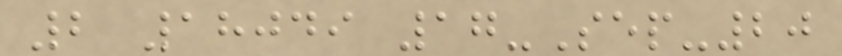2 18049 17-Sep-20
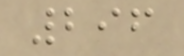296
